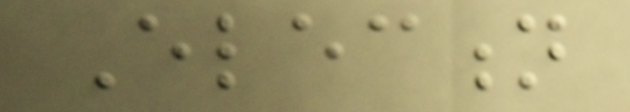Election
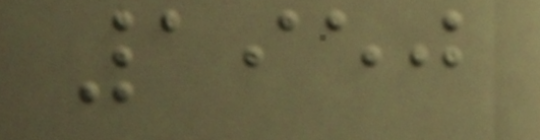1950
